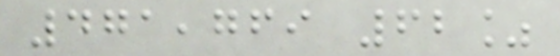471,769 62%
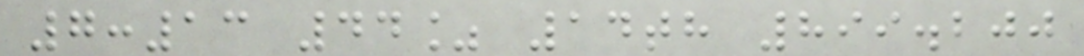7:13 44% 14th 899.200
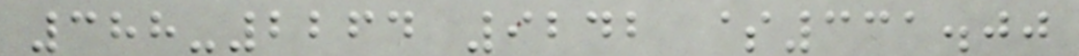388-2264 9242 $331.00
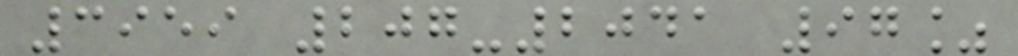3959 207-2041 97%
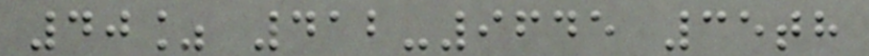40% 412-9645 35th
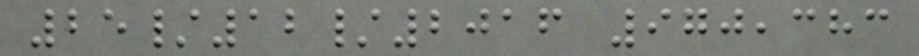25/12/2016 970,383
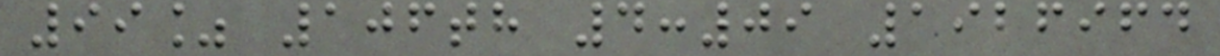99% 106th 4:09 1926964
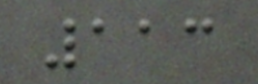113
